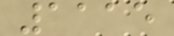1115
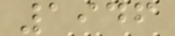1946
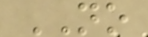NO
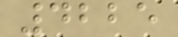4225
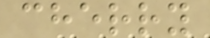cherry
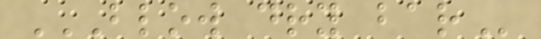BLOW DRY BAR
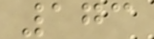173
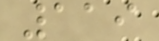119
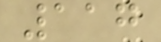117
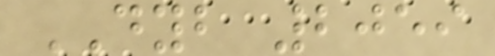DYB 2059
